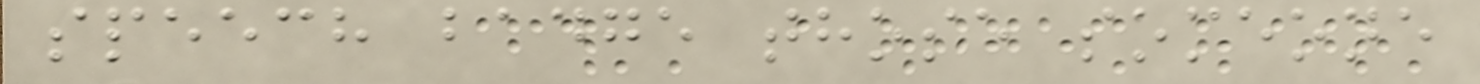speech badge those someone
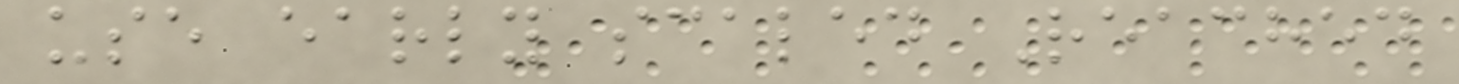use early scaled Reached
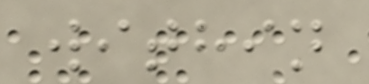within
